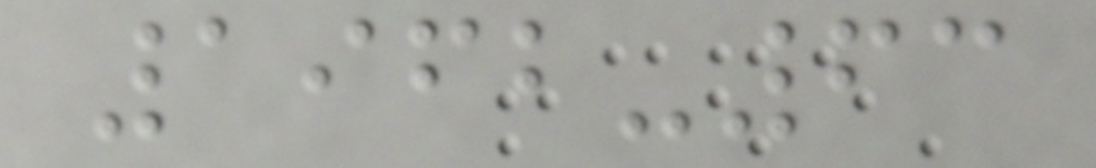1962-63
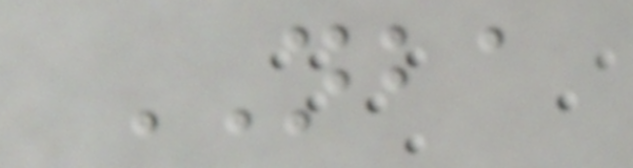NBA
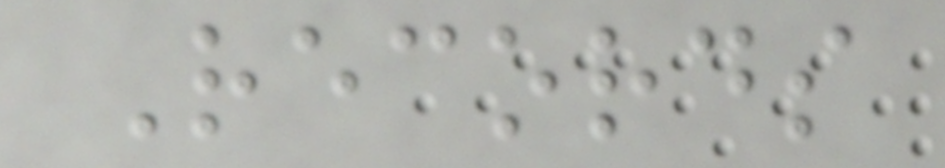Records
